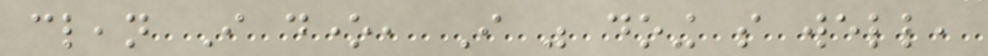clean I done, I was doing so well,
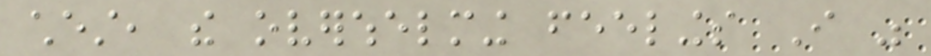chest, the overwhelming feelings I was
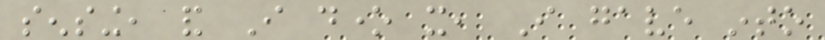sensing, and I done it, I gave into
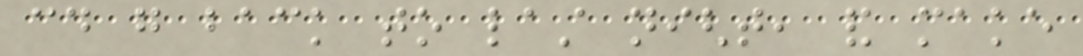could go back to last night, and make
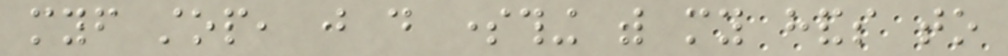myself stop, just do something with my hands to
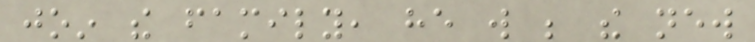join the family, he will be the new
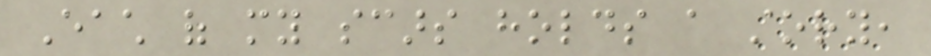Each of my scars holds a story,
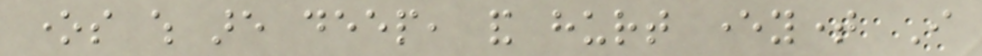ones which are deep, and hurt everytime I
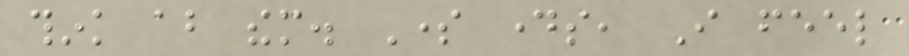think about them. Some days, I feel
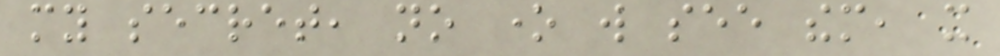my secret, no one will see them, it
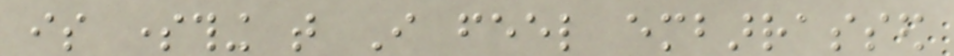is something that I feel embarrassed
